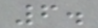6.
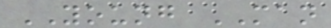YOUNG MAN
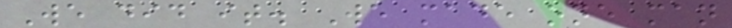We did it. We made one man
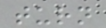turn
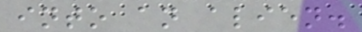into an alien.
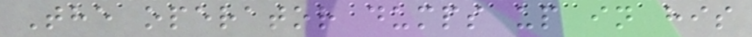The operator dumps up in his
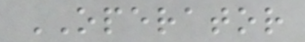OPERATOR
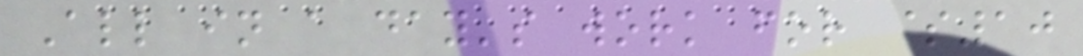All in a day's work for $10
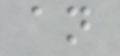an
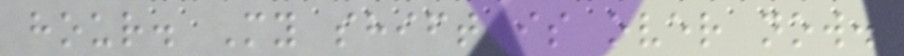hour. My shift is over now.
